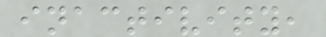inactivity,
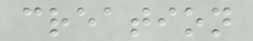creation
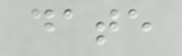date
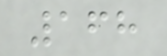168
